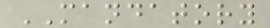MANDATORY
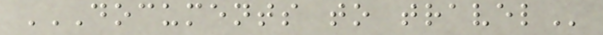DOCUMENTS TO TRAVEL
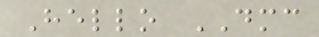Hello DMC
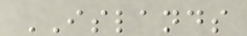ISLANDS
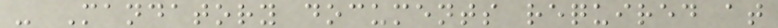- Mandatory documents required at
